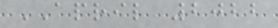APRIL 2022
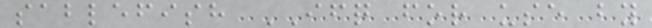sablefish IFQ for use by
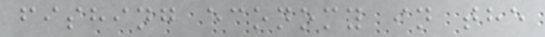fishing economy in the
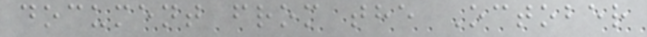document from the October
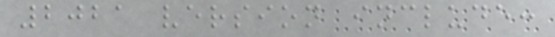2021 version include:
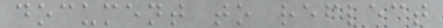document to reflect
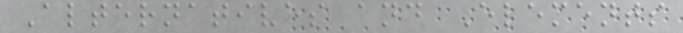Alternatives and Elements
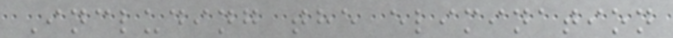Including the elimination
